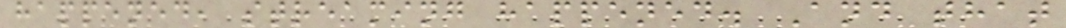happened, streaming happened. And that
